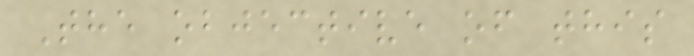The objective of this
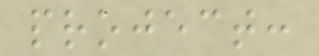project:
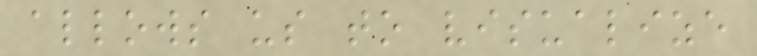allows us to visualize
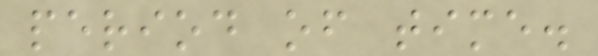period of time.
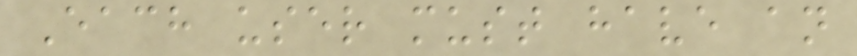Each user must have an
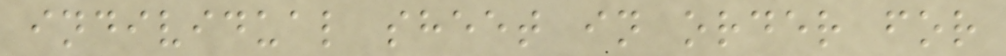individual sheet in order for
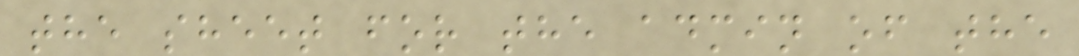the sheet for the admin of the
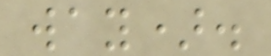way).
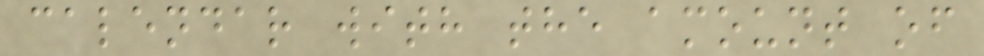calendar with the amount of
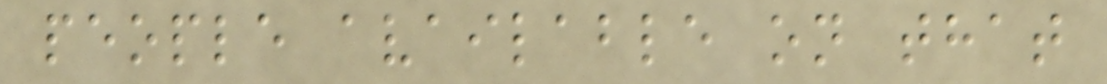people available on that
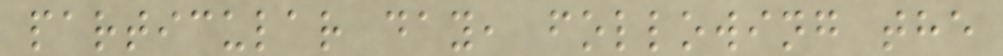particular day, following the
